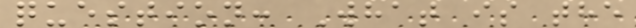question: What is the
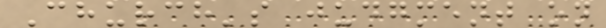Church's judgment on
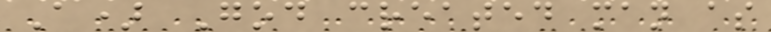A) God created man as
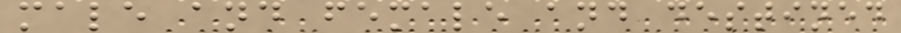male and female and destined
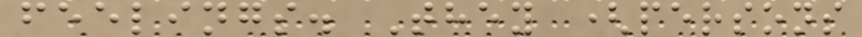feelings. They (persons
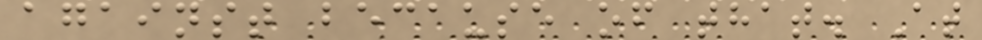against because of that. At
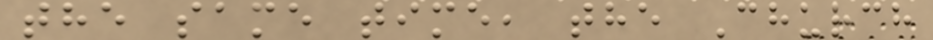the same time, the Church
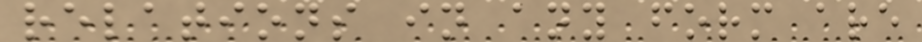relations in any form are
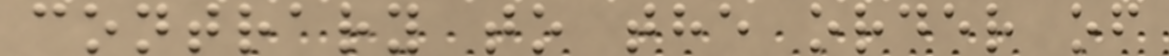contrary to the order of
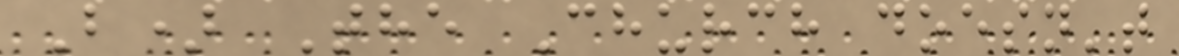B) The Church doesn't
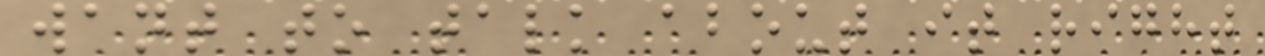want to talk about it right
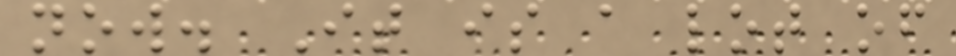now. It is a lot of
